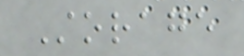Storage
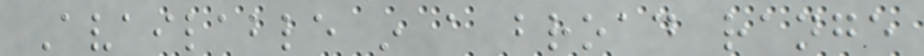Available in a broad range
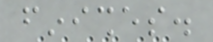finishes.
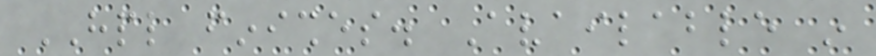HPL finishes. Available in
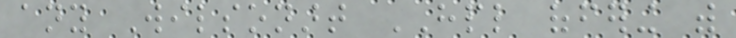any Wilsonart HPL offering with
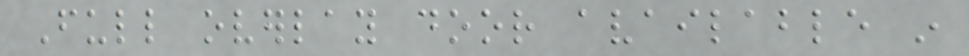Full overlay door available in
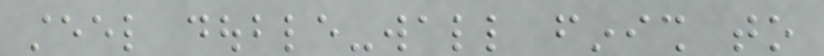steel double-wall finish to
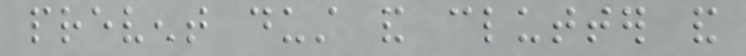prevent dust and clutter and
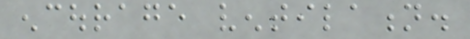encourage ventilation.
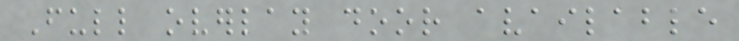Full overlay door available
